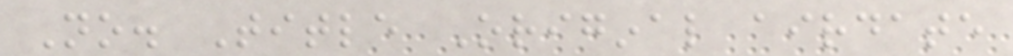No. Title Original airdate
